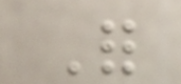For
